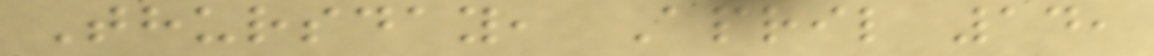Thursday, April 14,
